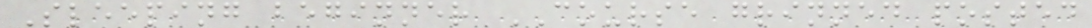Sleeping beginner COURSE grinned posted
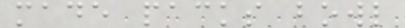made packs bowl
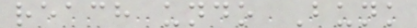reach undo Bunk
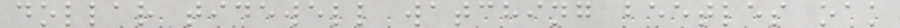dollar tidewell watching beetles oak
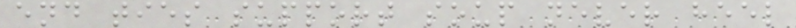end ties support soup never heel
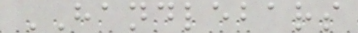HANDLEBARS
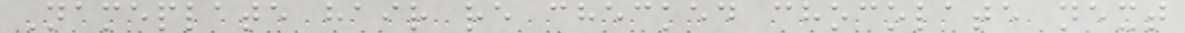Nameplate hair re checked chocolate next
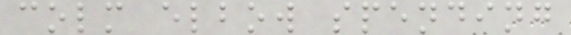colm elbow spending
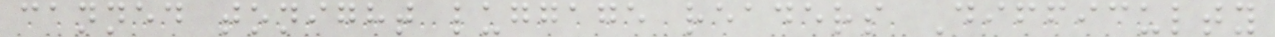canned tonight luggage readers Difficulty
